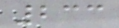233
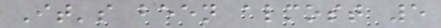It's been almost 5
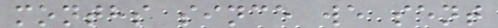months since we sent
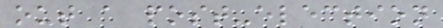out a post-election
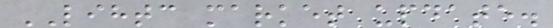LIHTC market update.
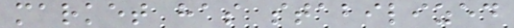market has stabilized
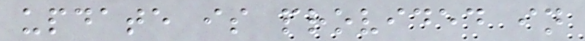update is provided in
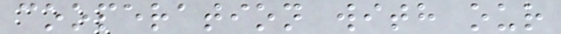cooperation with our
